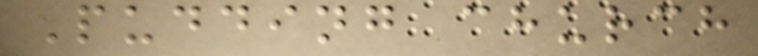Pudding church
